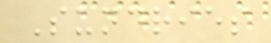Sundries
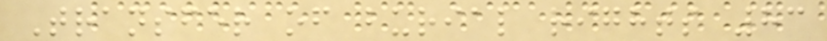Transfer of burial rights 83
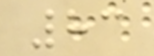83
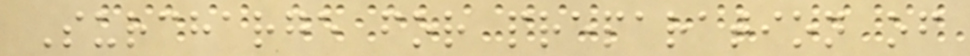Surcharge for preparation of
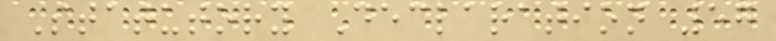Statutory Declaration 57
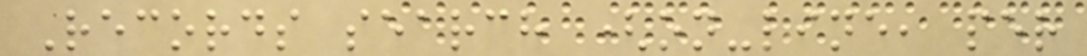Records search (on-line, per
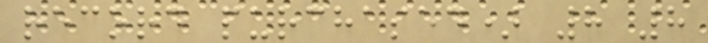record purchased) 8 8
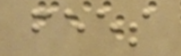fees
